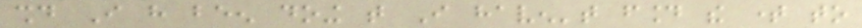should I have been doing that I haven't found the time to
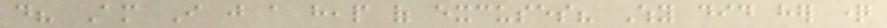do? Am I just a heap of excuses? Why did her question
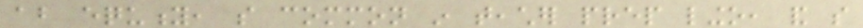about equity, so common in teacher prep lingo, and so
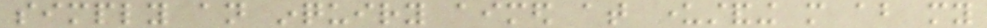simply an inquiry aimed at understanding more about my
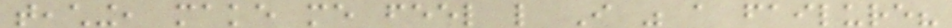teaching, make me feel like I was a failure?
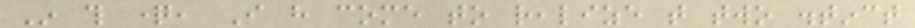In this question, I have come to realize that two distinct
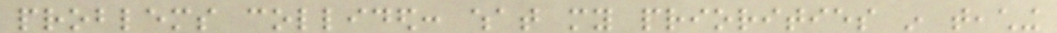problems collided: what my priorities in teaching
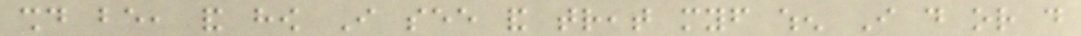should be, and how I see and treat myself when I do or do
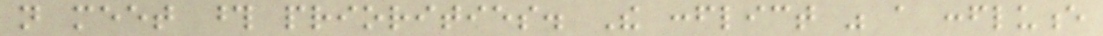not meet those priorities. The conflict was a confluence
